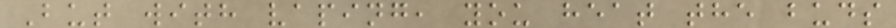But with vaping, you heat the buds
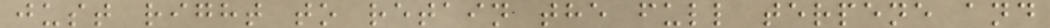just right to retain the full terpene and
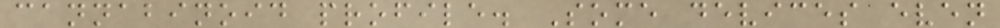cannabinoid profile. Some devices even
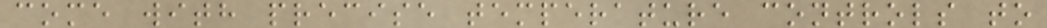come with precise temperature controls to
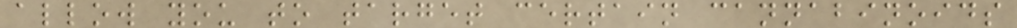allow you to target certain cannabinoids
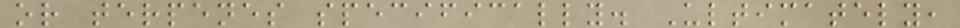or terpenes specifically. Ultimately,
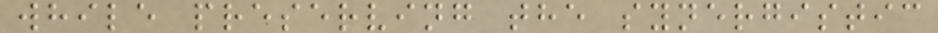while preserving the synergistic
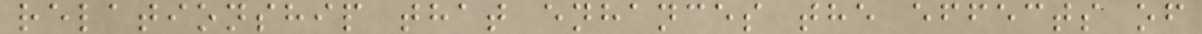relationship that enhances the effects of
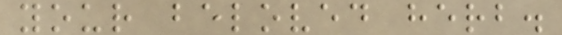your beloved herb.
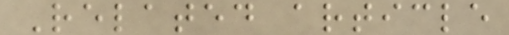Related article
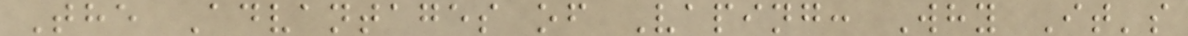The Advantages of Vaping: Why It's
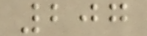207
